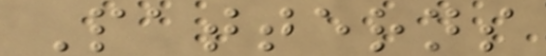Patterns
